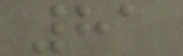81
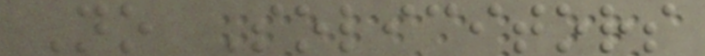No Solicitors
